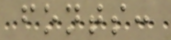fonts:
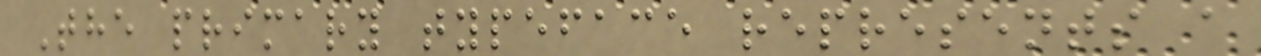The primary typeface represents a
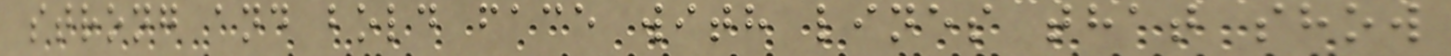strong and bold face with lines that show
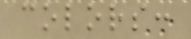colors:
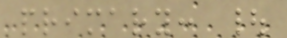primary: |
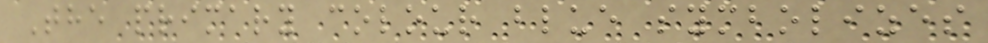The primary colour blue symbolizes
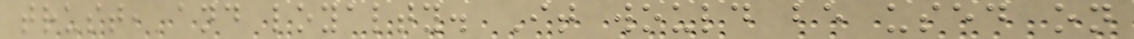trust, and loyalty. It would be used on
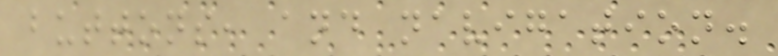buttons, and navigation.
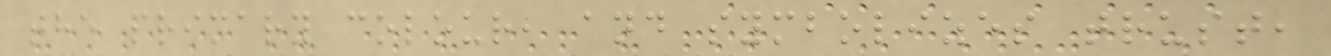the primary colour, and symbolizes trust,
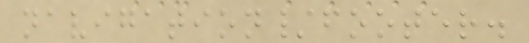navigation/footer.
